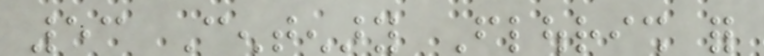53 Centenary Flourish for
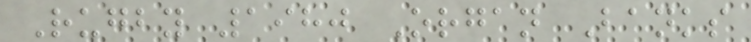Rugby 1980 Organ Banks
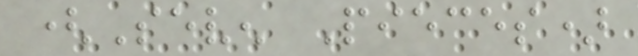(Seven Pieces)
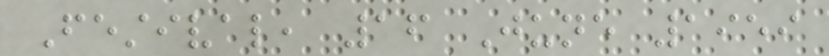Festival, 16 June 1959
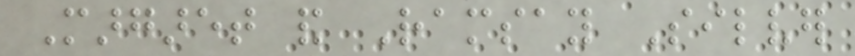Margaret and Ramsay Silver
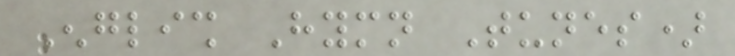English Hymn Tunes)
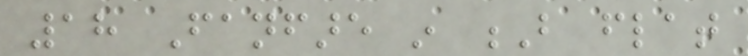18 Fanfare in B flat
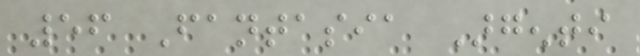56 Fantasia Argenti
